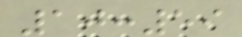10:59
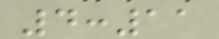4:11
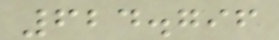624.796
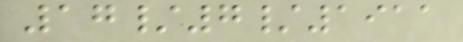17/7/1911
